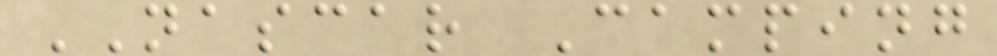NASCAR Camping
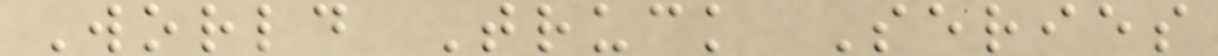World Truck Series
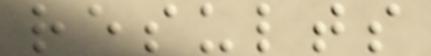results
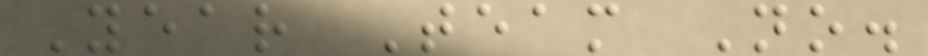Year Team No.
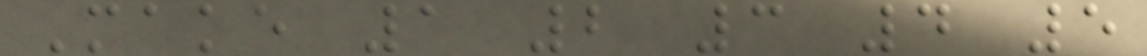Make 1 2 3 4 5
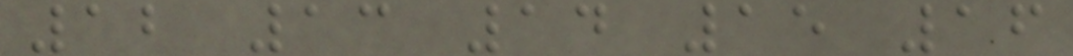12 13 14 15 16
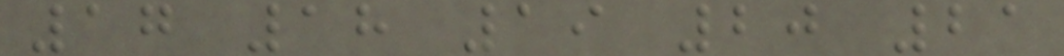17 18 19 20 21
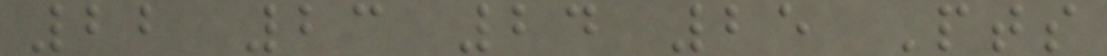22 23 24 25 Pts
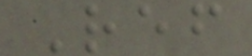Ref
